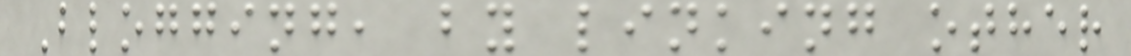Blogging, by linking other
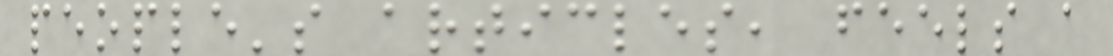people's articles, feels a
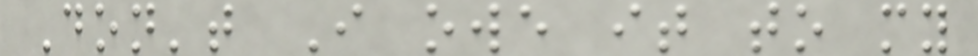Don't I owe it to my
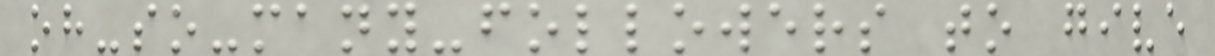oh-so-many-followers to give
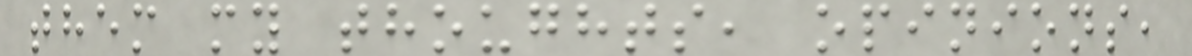them my thoughts, opinions,
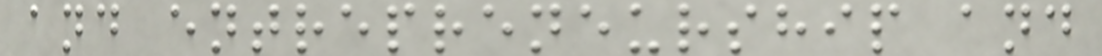and entrepreneurship and
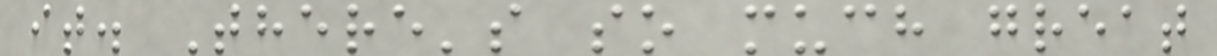it. There's so much great
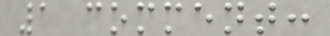1 comment:
